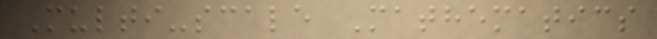Multi-scale Mathematics
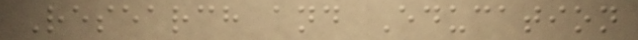Research and Education
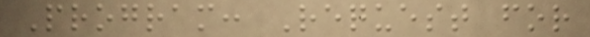Program: Request for
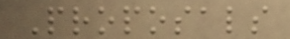Proposals
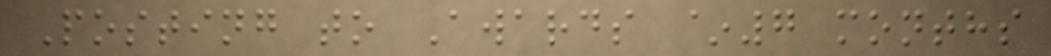Posting to Awards ~7 months
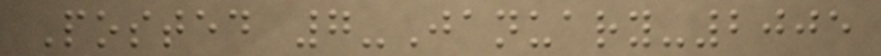Posted 7-January-2005
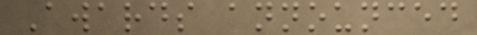Awards announced
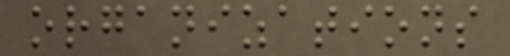organizations
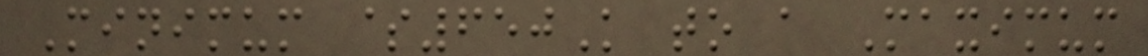Minimum $650K to a Maximum
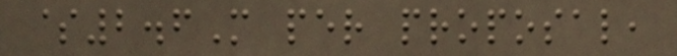$2.6M per proposal,
